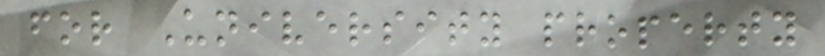for University property
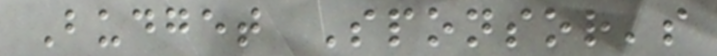Budget Sponsor's
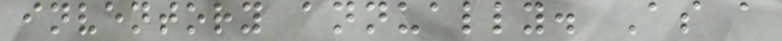inventory annually. As a
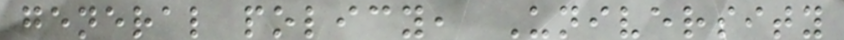general policy, University
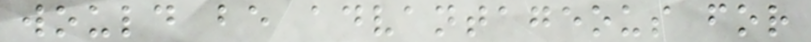would be advantageous for
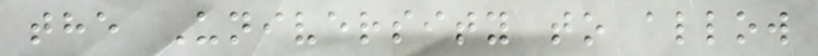the University to allow
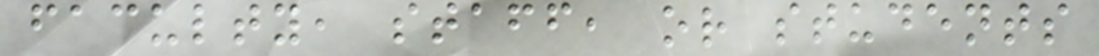faculty, staff, or students
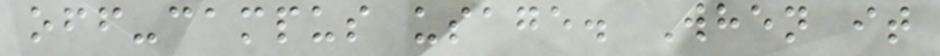off-campus usage. When it
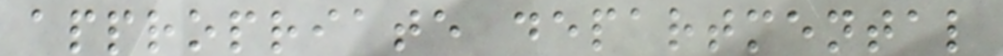appropriate departmental
